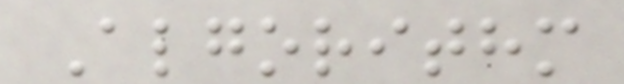Algorithm
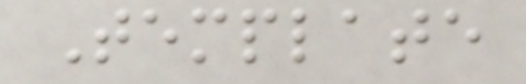Template
